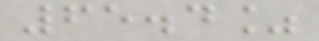65.4%
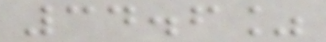34.6%
